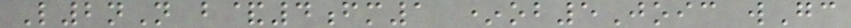L2nN b&4fm1 *ob5Joic wGc
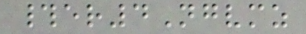#er4Ngvmz
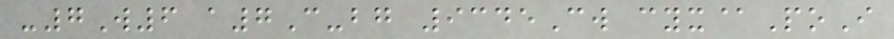-7W6 a7C-bg 9345Cw cyx@PoI
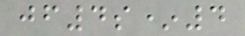jf4s*4
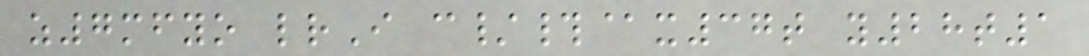z7mfyo lrI c/#@x37t y28t1
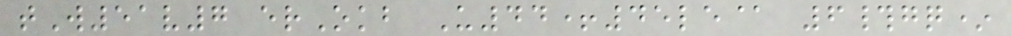tW51v7 erOkb U44+45le@ 6#gq*
